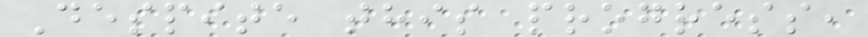Despite this progress,
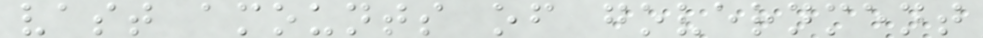vast amounts of government
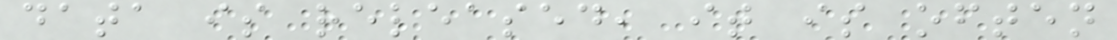data is released, it is often
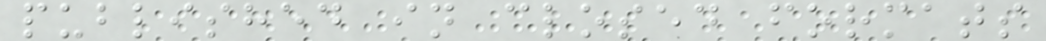published in closed formats
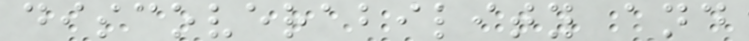discoverability and
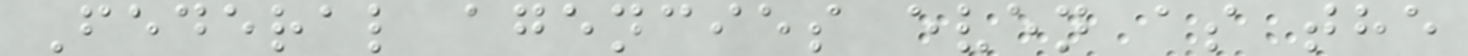Federal agencies even as the
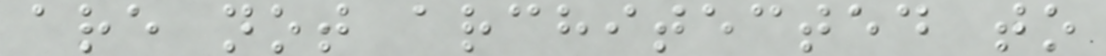are not architected to
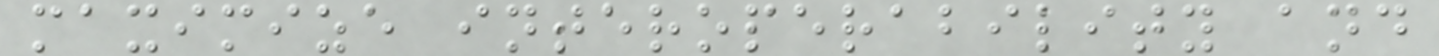maximize interoperability and
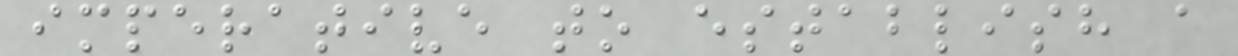imperative to establish a
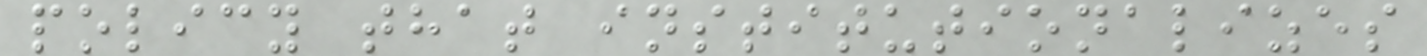policy that institutionalizes
